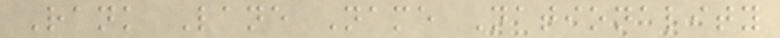Rank Lane Name Nationality
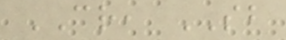CR, SB
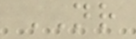NR
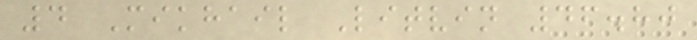4 Mikhail Litvin 46.80
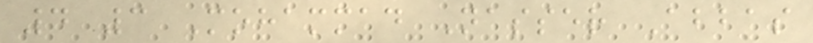4 3 Mohammad Nasser Abbas
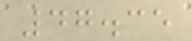47.35
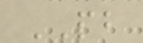PB
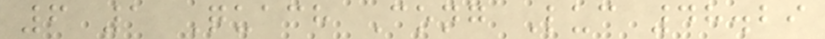6 1 Quach Cong Luc 48.29
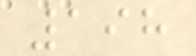198
